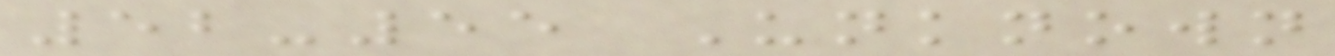52-55 Unknown
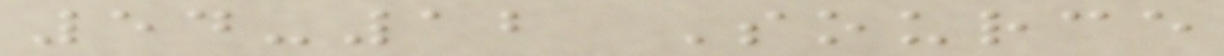54-12 Source
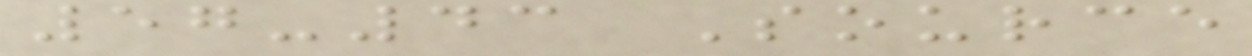57-43 Source
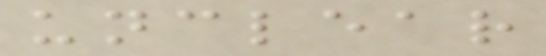unclear
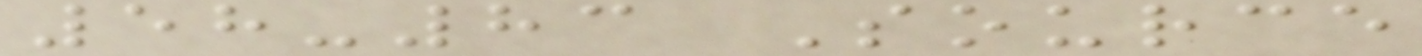58-83 Source
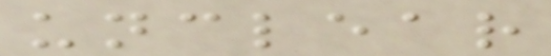unclear
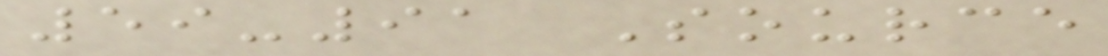59-91 Source
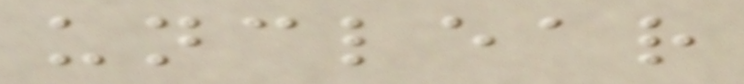unclear
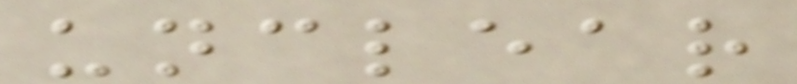unclear
